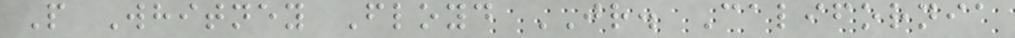P Whitney Floyd JR. California
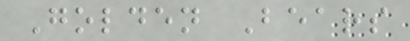Golden Bears
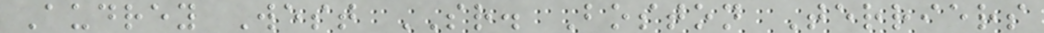Audrey West SR. Boston Terriers
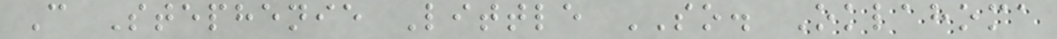C Stephenie Little SO. Oklahoma
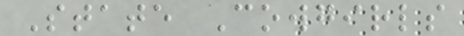State Cowgirls
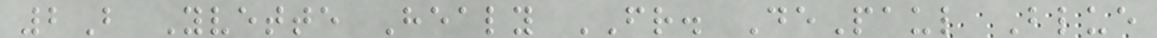2B Yvette Healy FR. DePaul Blue
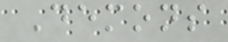Demons
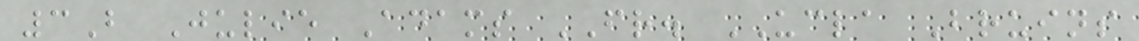3B Julie Adams FR. UCLA Bruins
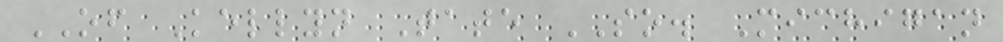OF Kellyn Tate SO. Michigan
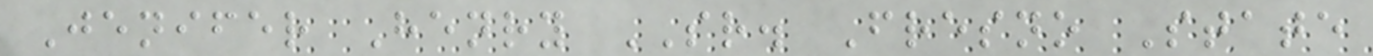Jenifer Henry SR. Fresno State
